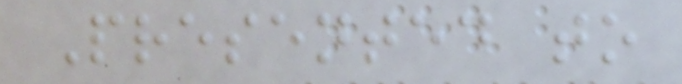Presented to
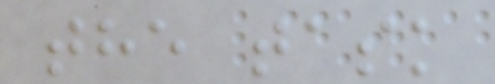the task
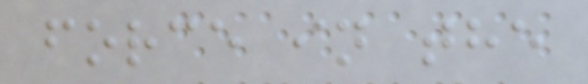force in the
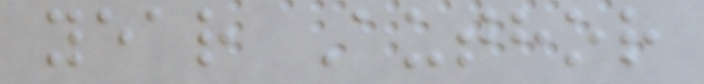year Author
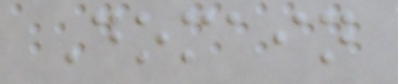Domain
